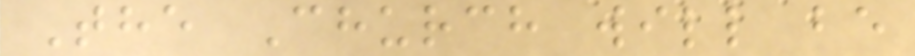The Church will be
